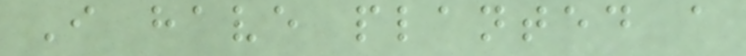I have planted a
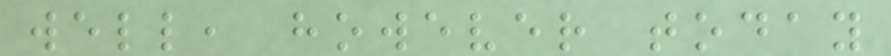well, however today
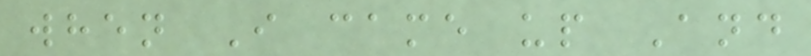when I came up And
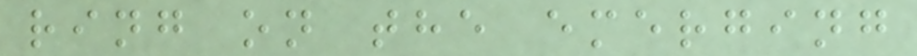ring on the emerging
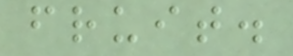fruit.
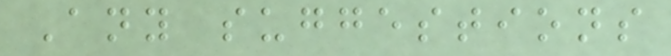Any suggestions
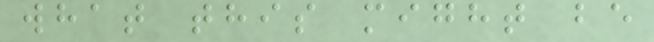what this might be
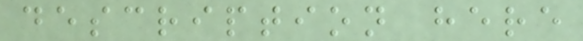description here
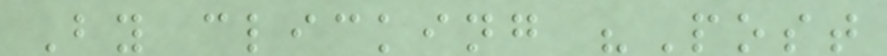By clicking "Post
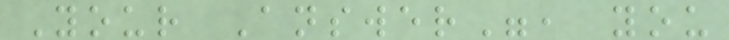Your Answer", you
